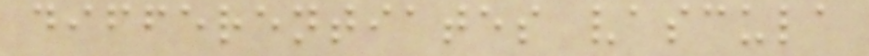differentiates vascula
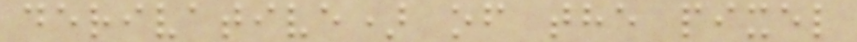derivative) of the pixel
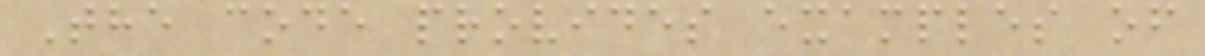The code provides examples of
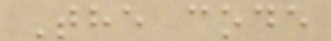The code
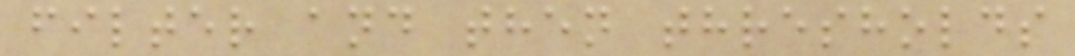filter and then thresholds
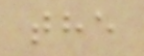the
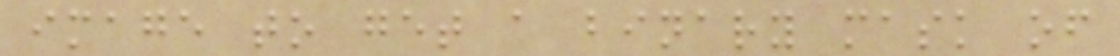image to get a binary mask of
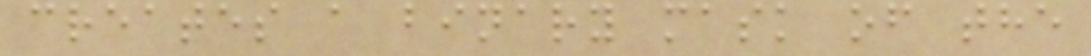creates a binary mask of the
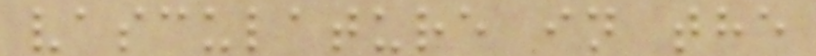vasculature in the
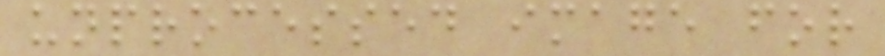unprocessed image for
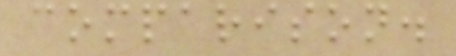comparison.
